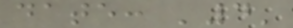date: '4'
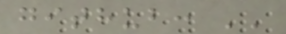github: ''
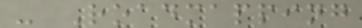- Roadmapping
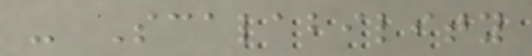- Scalability
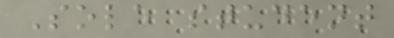Sole student
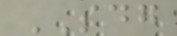SDG
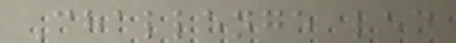Challenge led
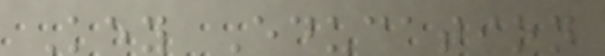Key Education
